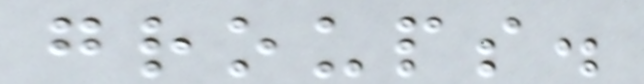groups.
